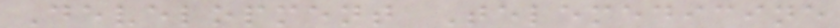Development Telemedicine
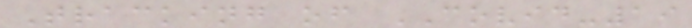Tracking of COVID-19
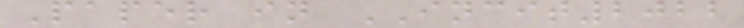Paper in INCIT2022
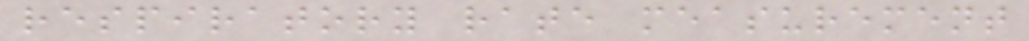respiratory rate measurement
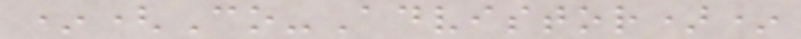*(Co-Advistor)*
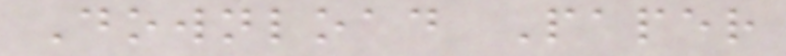Download Paper
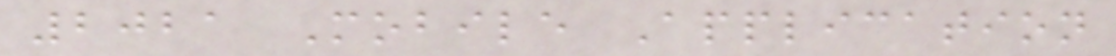2021 Mobile Application
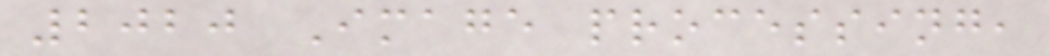2020 Image processing,
